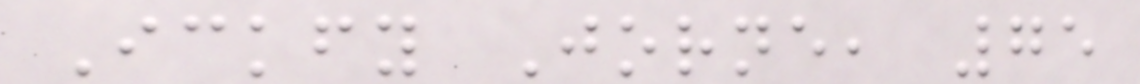Ickfy Jorne, 75
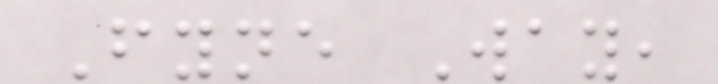Fyne Way,
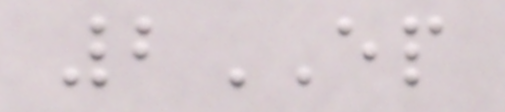2EP
